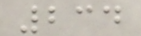234
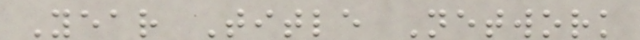Year Title Network
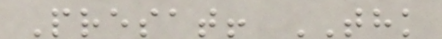Presat! THK
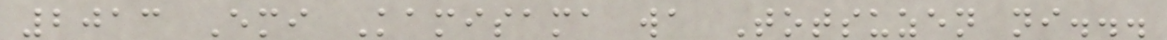2013 Emi Kamisama wa Totsuzen ni...
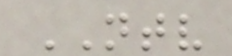NTV
